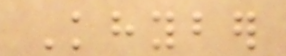Khyber
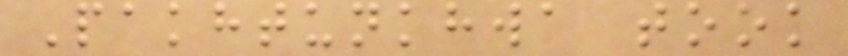Pakhtunkhwa took
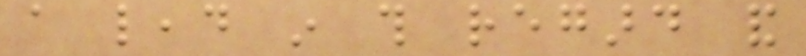a lead in this regard and
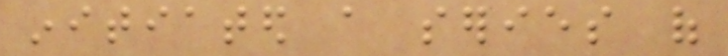initiated a series of
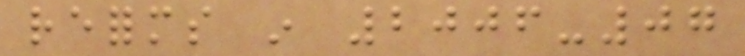reforms in 2006-07
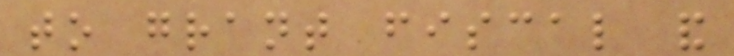to grant fiscal and
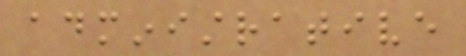administrative
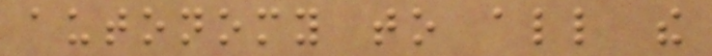autonomy to all the
